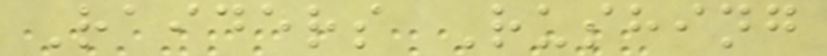Raiders Rushing
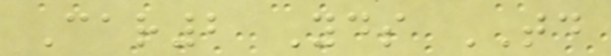Car2 Yds TD
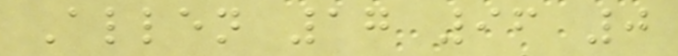Allen 17 96 0
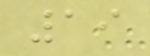19
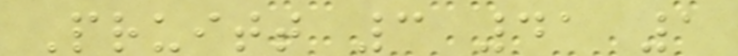Pruitt 3 41 1
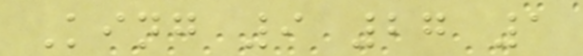King 9 27 1
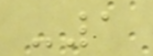-1
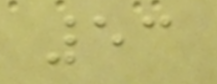53
